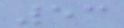53
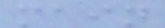main
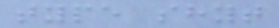type shyt
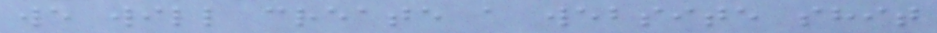we will create a website shit
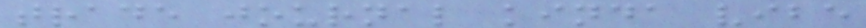trade journal kinda vibe
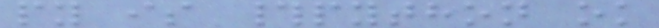py is #python ok
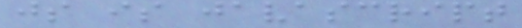js is javascript
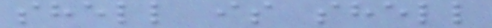shell is shell
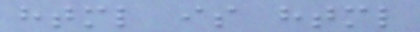html is html
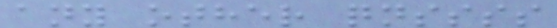any other qnssss
